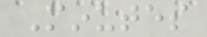Minutes
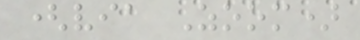(via Zoom)
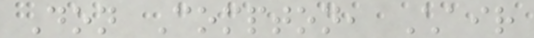Don Compton, Chair
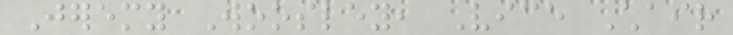Jeremy Woosley, Vice Chair
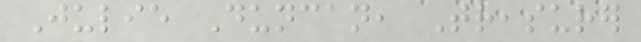Julie Duncan, Treasurer
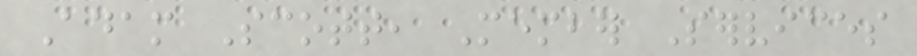Adam Scott, Member Services
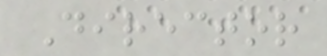Director
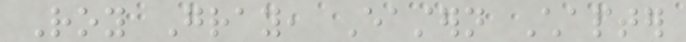Roy Gray, Eastern Chapter
